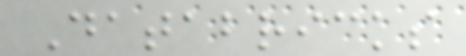Databricks
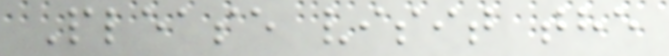Please visit the
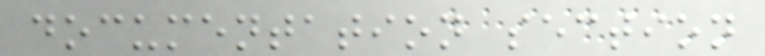documentation section
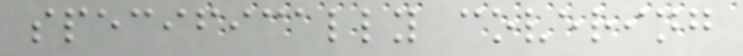specifically covering
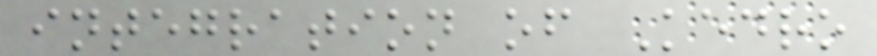integration of Kedro
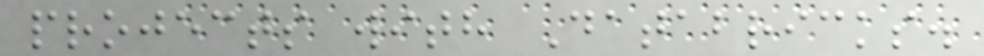projects with Databricks.
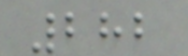282
